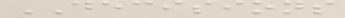DECISIONS
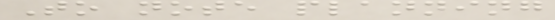To note planning
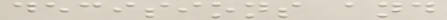decisions and
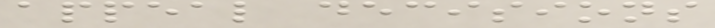appeal decisions
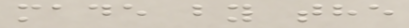made by the
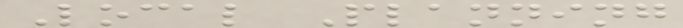Local Planning
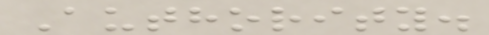Authority.
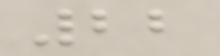22
